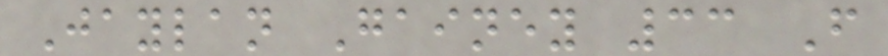Jaylan Gainey 33 F
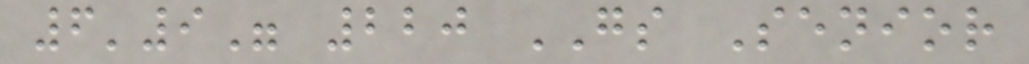6'9" 220 GS Senior
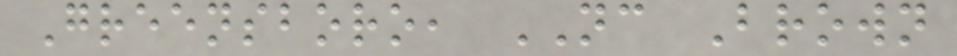Greensboro, NC Brown
